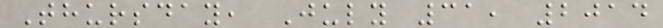Thursday, July 31, 2014
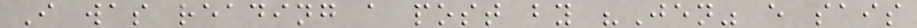I was reading a post by "Jen" e sais
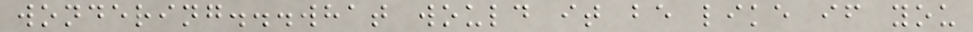wondering...what would it be like if you
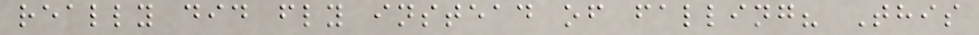really did fly instead of falling? This
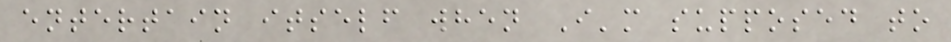entertain itself when I'm supposed to
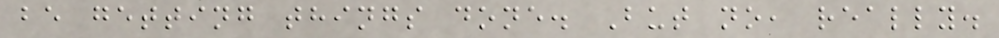be getting things done. But no, really.
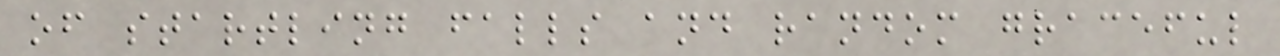of startling falls and random graceful
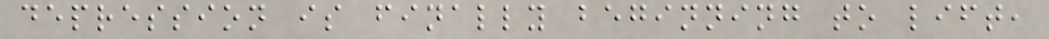depression is finally beginning to lift,
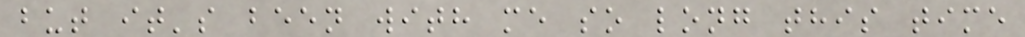but it's been with me so long this time
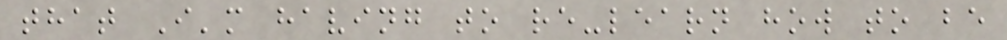that I'm having to re-learn how to be
